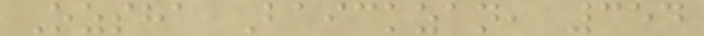Ozsha Baickzan, 354
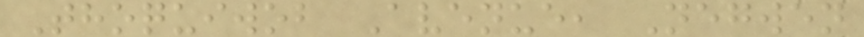Thoquiwob Avenue, Negwen
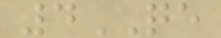4QE
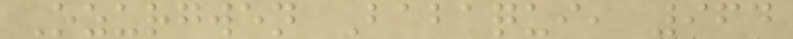Ozurgwen Babaqui, 964
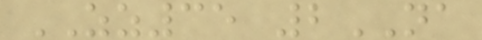ZZ35 2NA
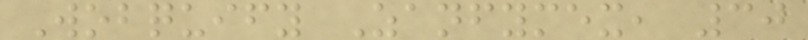Wobquify Zanfymex, 30
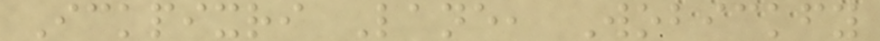Ickpixri Lane, Wobickfy
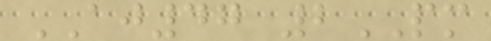AJ47 2PM
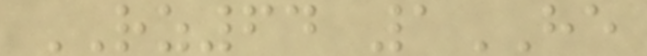RZ64 1HE
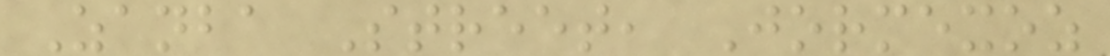Zanba Street, Jormexoz
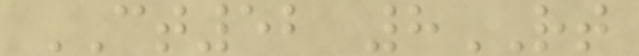CT52 8RT
